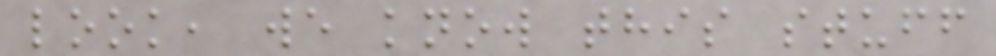look, we know this stuff
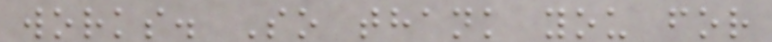works. So thank you for
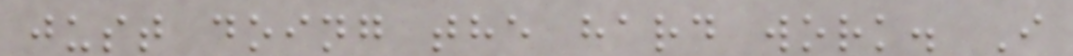just doing the hard work. I
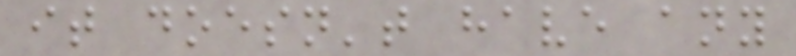it doesn't have any
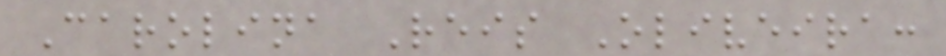Carolina Reis Oliveira:
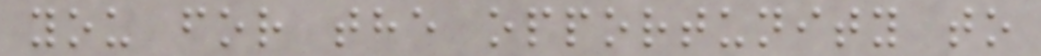you for the opportunity to
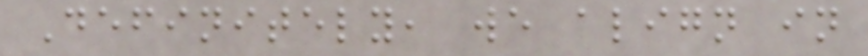Definitely, we align in
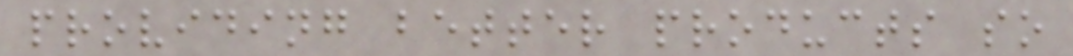providing better products so
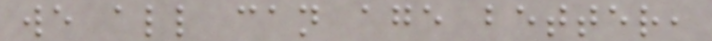we all can age better,
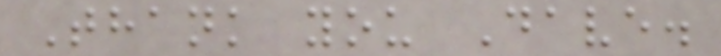Thank you Dave.
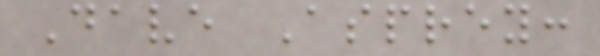Dave Asprey:
